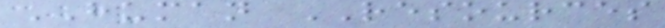HUMAN RESOURCES
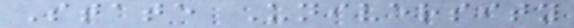State University
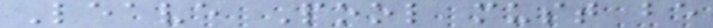Leave Pool must be
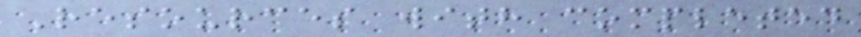Resources with completed
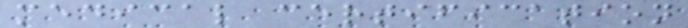medical certification
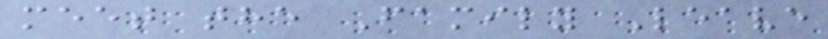meet the Family Leave
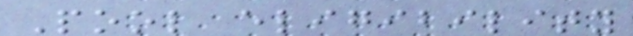Pool eligibility
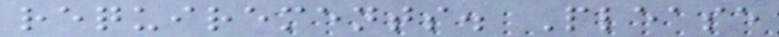requirements. Please
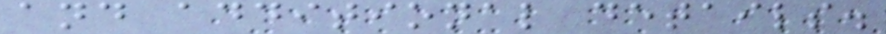and additional details.
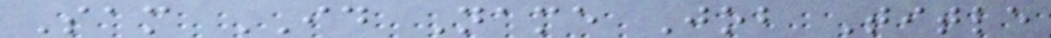Sam ID Name Job Title
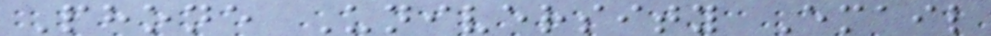Phone University Email
